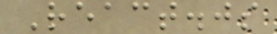React.js
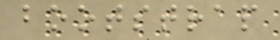bootstrap
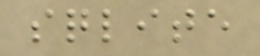sqlite
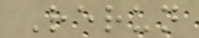Rerun
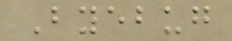Byebug
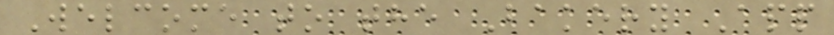Welcome to the Bakery App
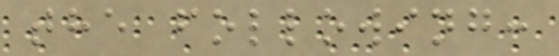the following:
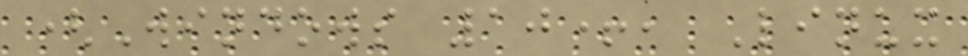(Windows 10+, Linux
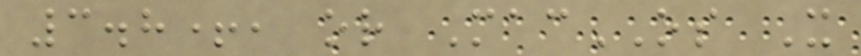3.8+, or MacOS X
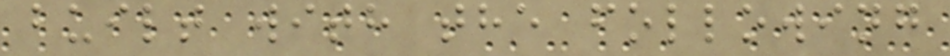built with the following
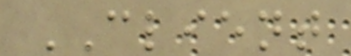CLIENT
